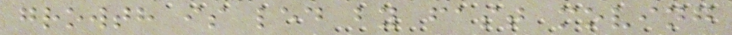growth is led by fast moving
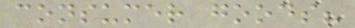consumer goods?
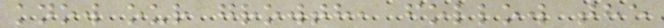know our growth, follow the
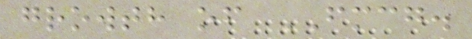growth of FMCG.
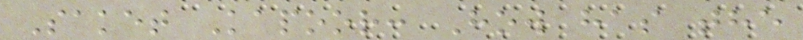Saket Kapoor: How has the
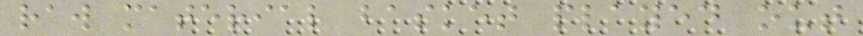raw material basket played out
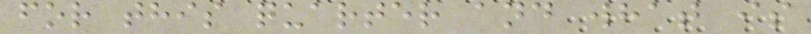for this quarter and what is
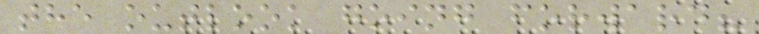the outlook going forward?
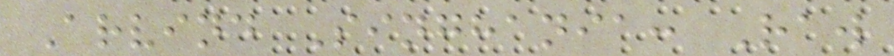Arvind Singhania: Raw
